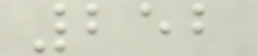252
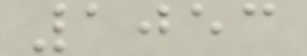1053
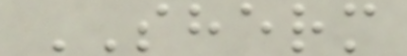SHERM
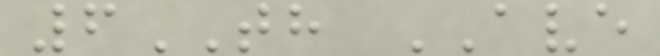6TH AVE
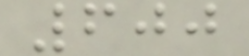600
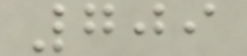709
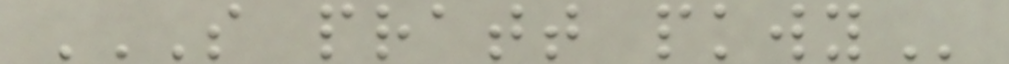S PRATT PKWY
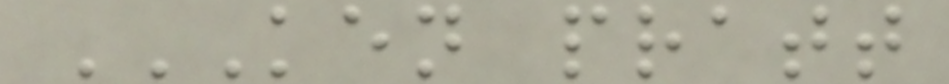KEN PRATT
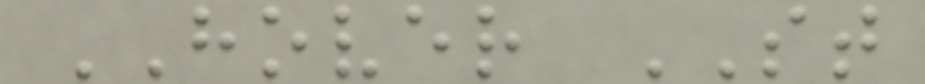HOVER ST
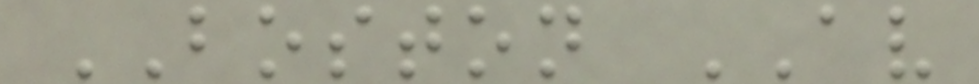BOSTON AV
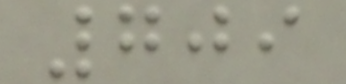709
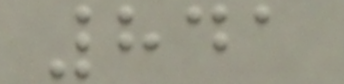841
